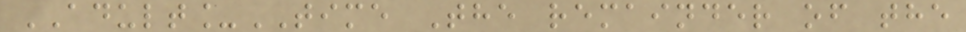ADULT_TIME The remainder of the
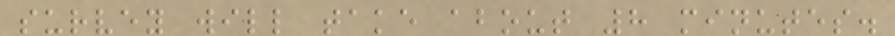survey will take about 8 minutes.
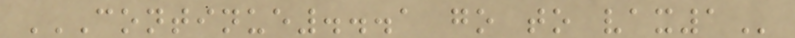CONTINUE...1 GO TO VAX1
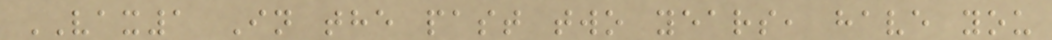VAX1 In the past two years, have you
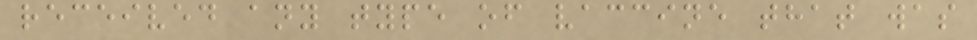received any type of vaccine that was
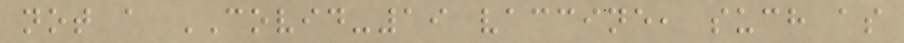not a COVID-19 vaccine, such as
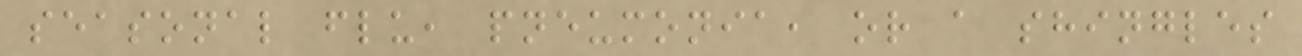seasonal flu, pneumonia, or a shingles
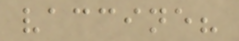vaccine?
